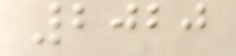2020
